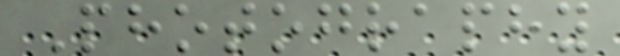Photography
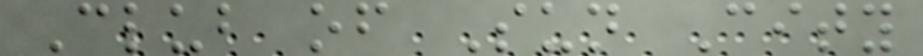Club of Sun City
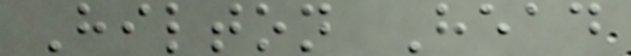Hilton Head
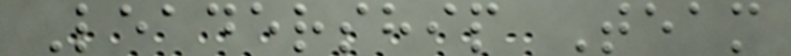Leadership Team
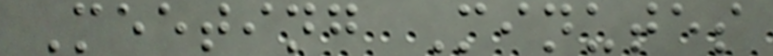Meeting Minutes
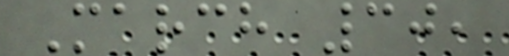March 30,
